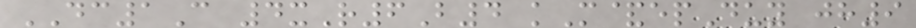DC1C 4xR6B4 kM&epDuy jh9
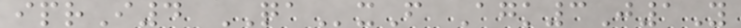iprI4 QAxF Agk3J1Y
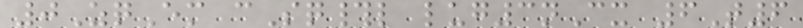0ZqEm cSq#l lug3nCx 6T6
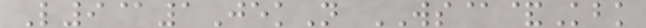L9@1JekN WS@&Kbk
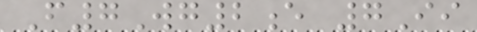F7Wg2e 7Ii
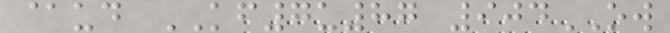@ud KF7u87 904OW
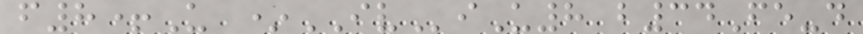f8+U *IViU8 b34Fe-d
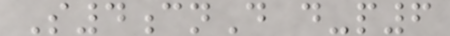S4cnD d-p6
